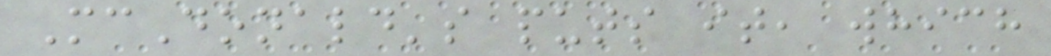McDonald's puts it, which
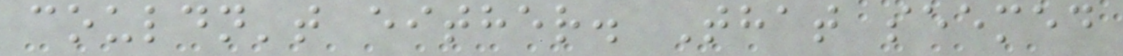couldn't either. That seemed
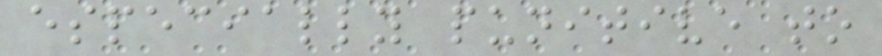especially punitive to
